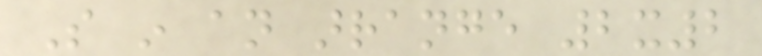So in an arrange 2x2
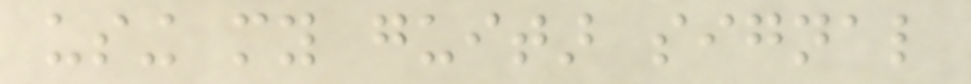using my guitar signal
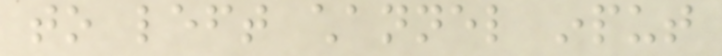to left channel input
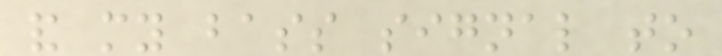and my bass signal to
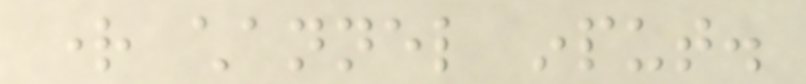right channel input.
